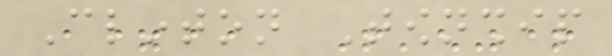Clinton Township
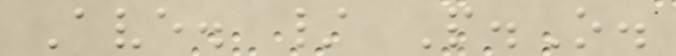Ave. / P.O.
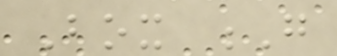Box G
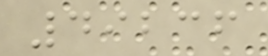49236
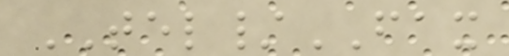TEL/FAX
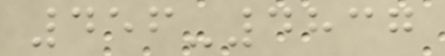456-4837
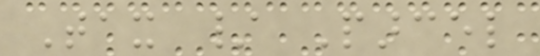Tax / Parcel
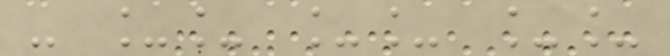- __ __ __
